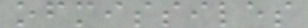ofmissiles
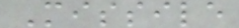Missile
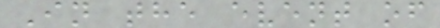In the event of
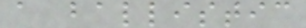a ballistic
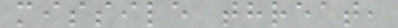missile threat,
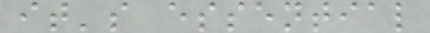it's essential
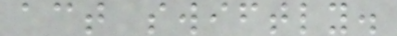act swiftly.
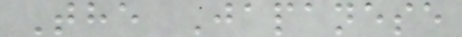The Japanese
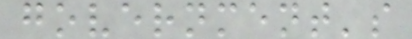government's
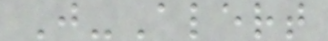J-Alert
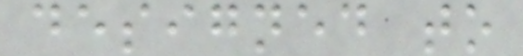designed to
